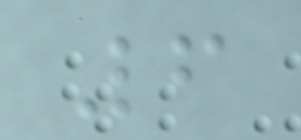6
